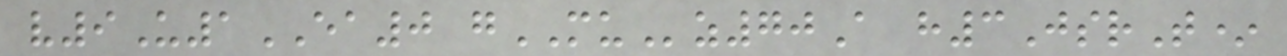v9U1EA0 gMUz70A h3JsrT*
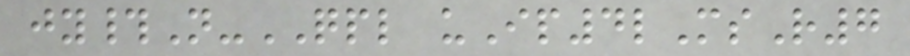jy#N-QPL uIp4lMsR7
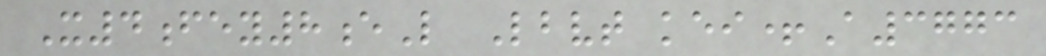X4fey8eL Lbvt kei+A3773
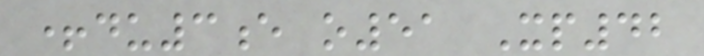+du3e o51 Xp42
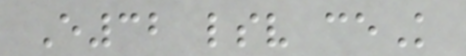E32 lsv ceK
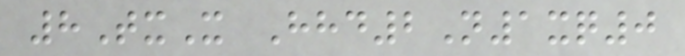8TxX Hhd2N1xq0
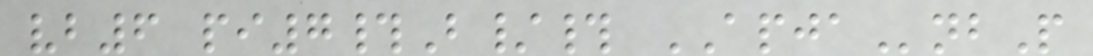vb6 pi7#B/# APJAnbP
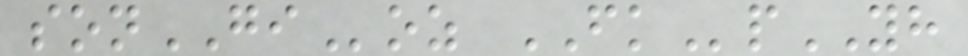sonGIoz FKpYH
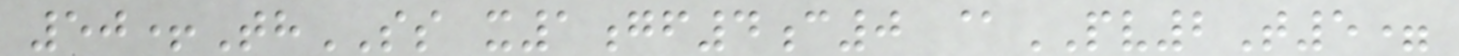50+ThSS x1gf4c0 @PV2T5=
